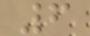6
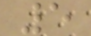5
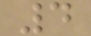4
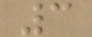3
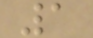1
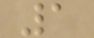1
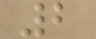2
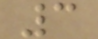3
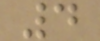4
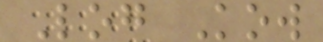Log Kow
